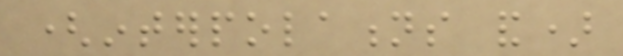(interpolations and)
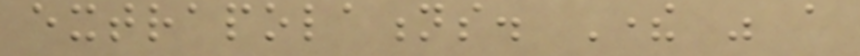extrapolations. There was a
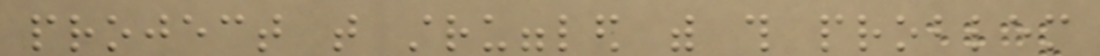project that struggled with this problem
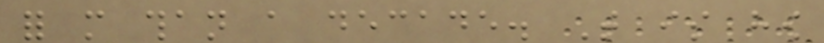for more than a decade. That is how
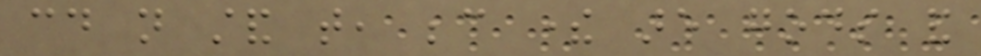could not stand that, because there are gods and
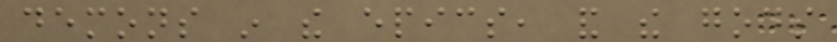demons in the epics, and the gods
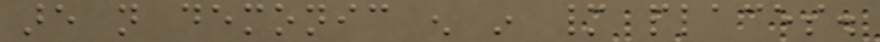are not demonic enough in many places.
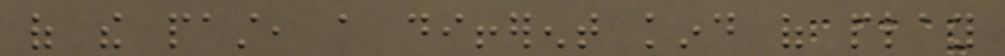of the past, a different kind of play
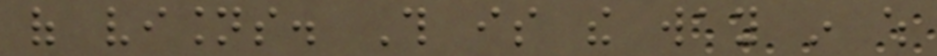of visions. This is the way in which
